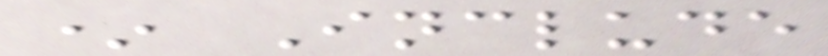* Include
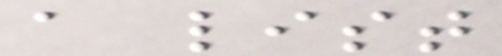a list
